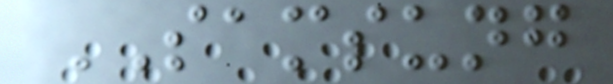SAMSUNG
